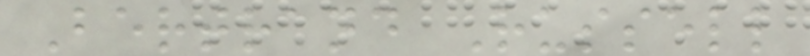Bertrand Russell
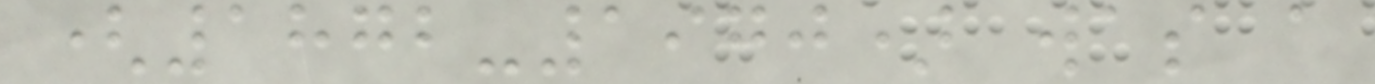(1872-1970) was a
